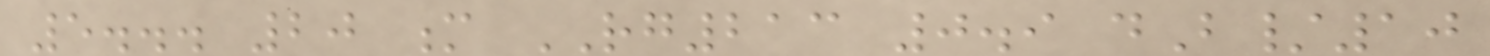5... 20 m RG213 0.9 dB/10
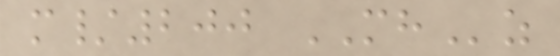m/200 MHz
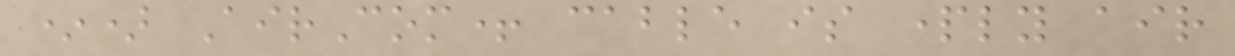*) AirCom+ cable is partly air
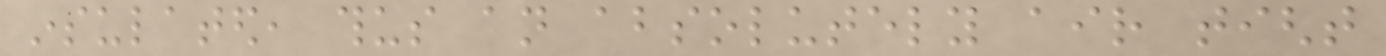insulated, thus an absolutely air tight
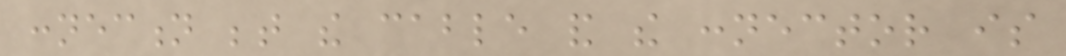connection between the cable and the connector is
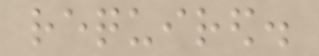required.
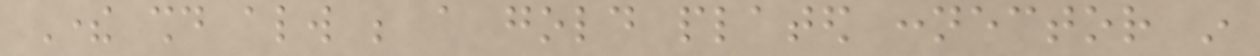There should always be a gold plated connector in
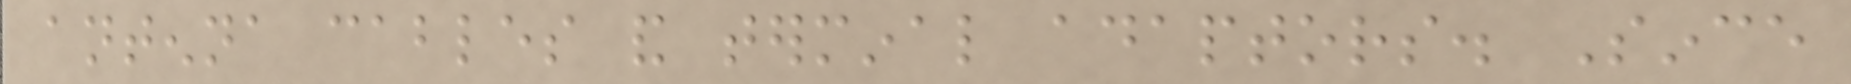antenna cables and terminal adaptors. Since
